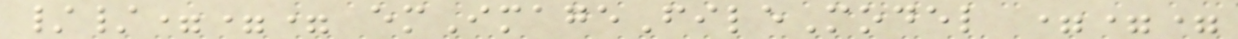//=== emImageFileModel ===
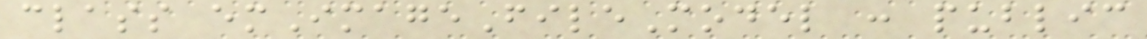class emImageFileModel : public
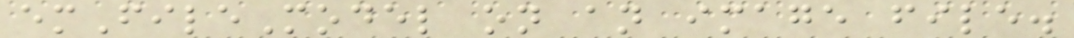emFileModel on an image file.
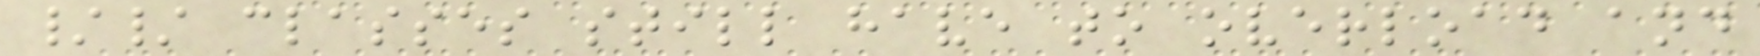// classes still have to overload and
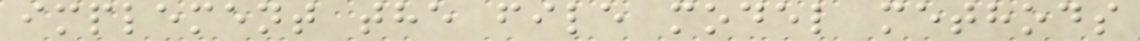implement the file model methods
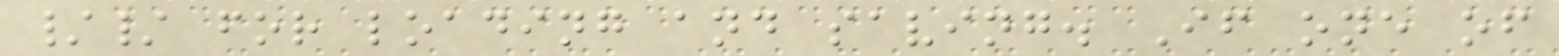// for loading and saving. If one of
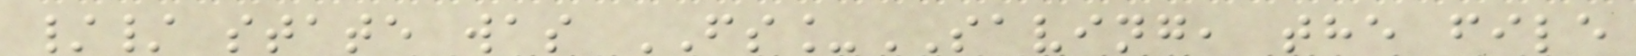// state was FS_SAVING, the file
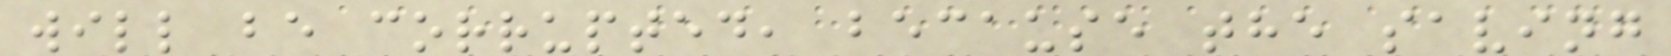will be corrupted, because the saving
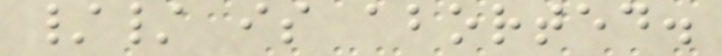// is aborted.
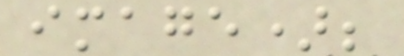image);
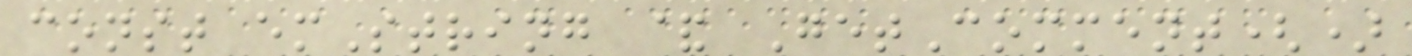const emString & GetComment()
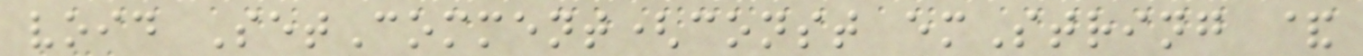void SetComment(const emString &
